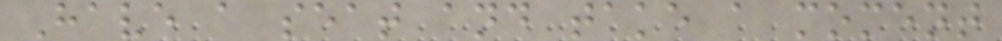Have a seat and take a moment
